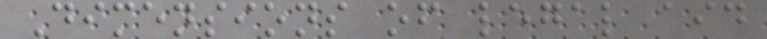Dimensions of legal aid
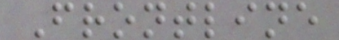Frontline
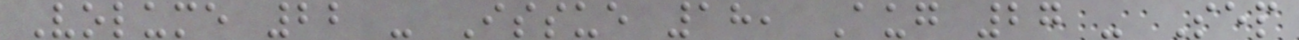Volume 22 - Issue 18, Aug 27 - Sep
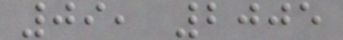09, 2005
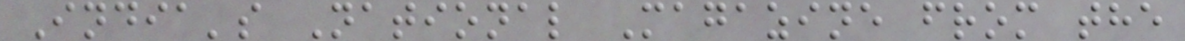India's National Magazine from the
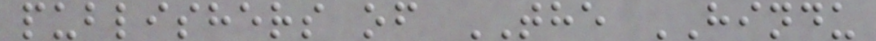publishers of THE HINDU
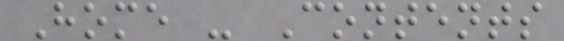Home - Contents
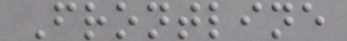Frontline
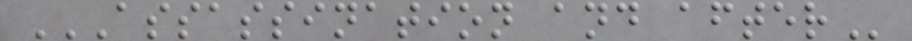ASSASSINATION AND AFTER
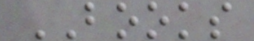BOOKS
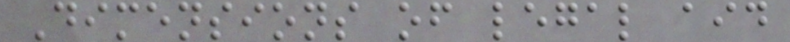Dimensions of legal aid
